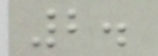2.
